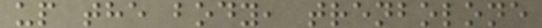up the body, trenbolone
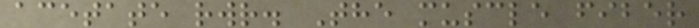acetate rwr. The muscle fiber
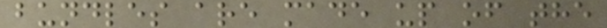bundles are made up of the
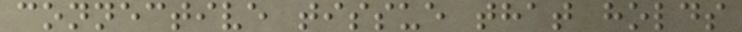connective tissue that holds
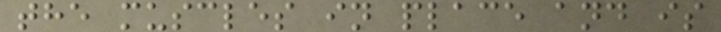the muscles in place and is
